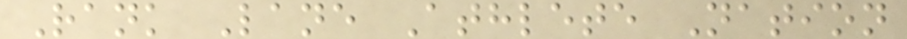Rank Lane Athlete Nation
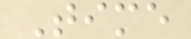Time
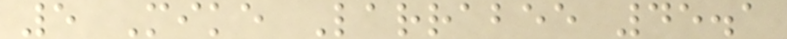5 Mike Larrabee 45.1
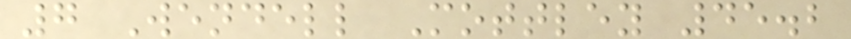7 Wendell Mottley 45.2
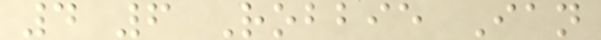4 6 Robbie Ian
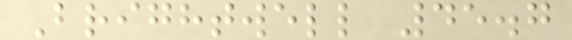Brightwell 45.7
